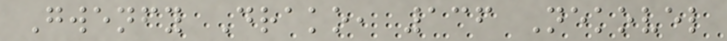Gwenfy Drako, 136 Nekovel
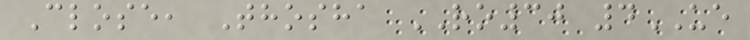Close, Thosha RO30 4UE
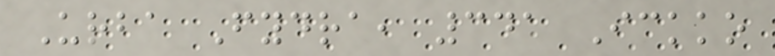Urba Fydra, 341 Ickko
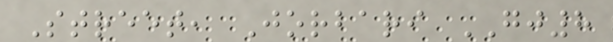Street, Jorbari GJ8
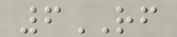6RF
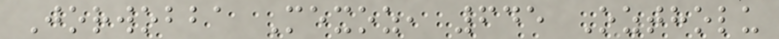Jorwobba Mexoz, 645 Oztholu
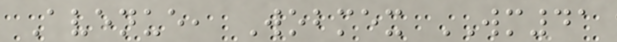Avenue, Wobmex WM41
